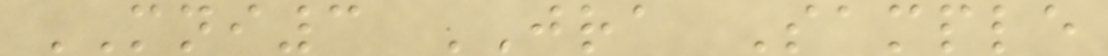MNI3 JRA Sample
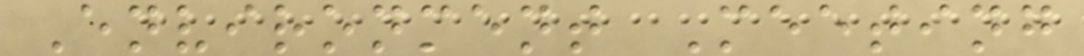Environment Meeting
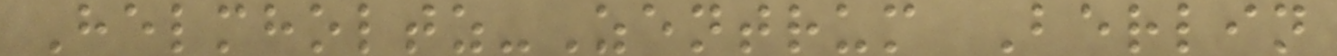Helmholtz-Zentrum Berlin
